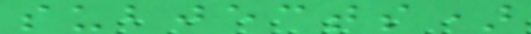subjects)
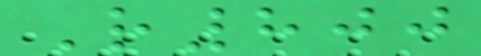R800
